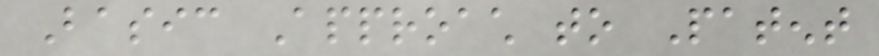Basic Approach to Patent
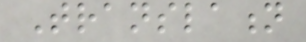Translation
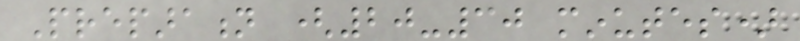Preparation (20-30 minutes)
